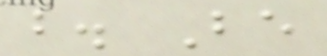b. Be
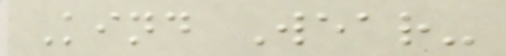Kind Wear-
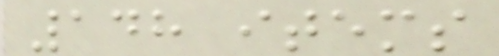148 items
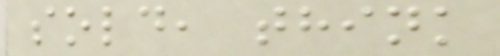sold, think
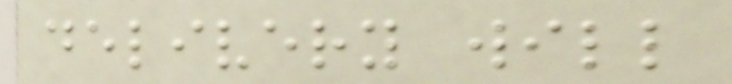delivery will
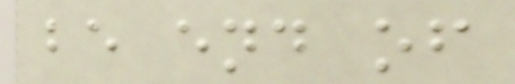be end of
